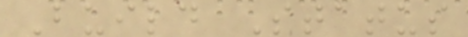Build Status
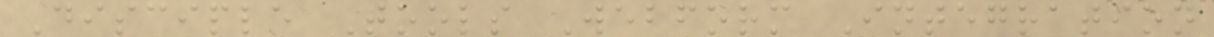Disciple Tools Webform Integration
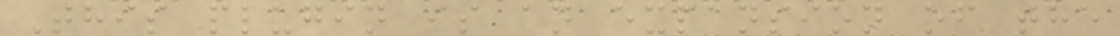This plugin is an expansion of the
